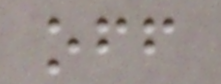off
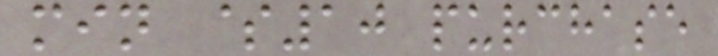min $10 purchase
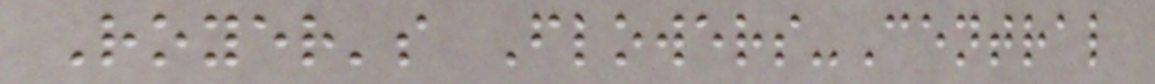Royer's Flowers-Central
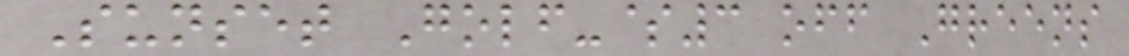Sunset Golf-$3 off Greens
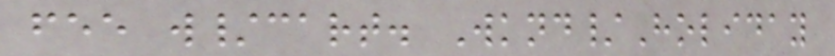fee w/cart. Wknd/Holiday
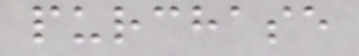purchase
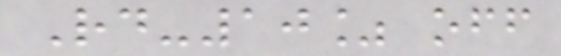Rd-10% off
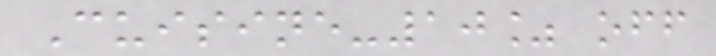Cuisine-10% off
